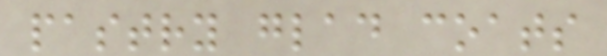pastry glad coats
